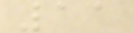11
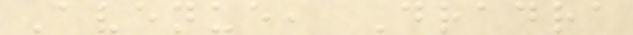Avenue, Dradra
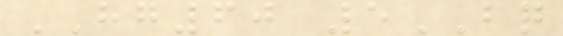HG60 5BQ
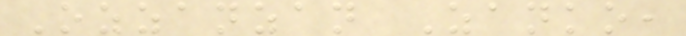Ozzanzan Zanko,
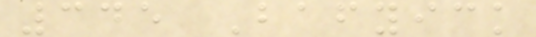345 Bafyick
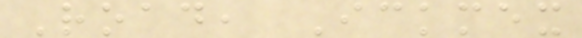Road, Ickmex
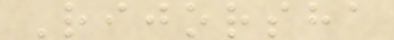Rijorsha
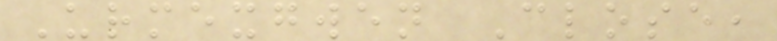Urmexgwen Close,
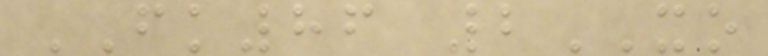FK86 2XO
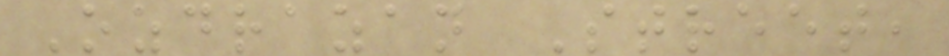Ozdrazan Street,
